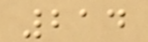214
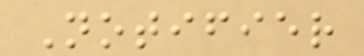Notifier
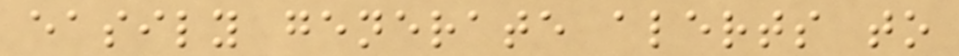easily generate alerts to
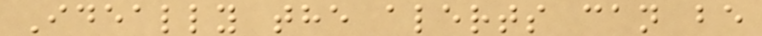Ideally the alerts can be
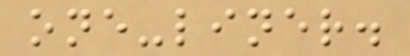one-liner.
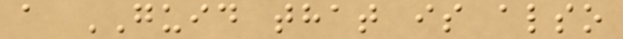a GUID that is also
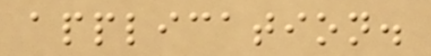application.
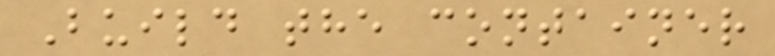Build the container
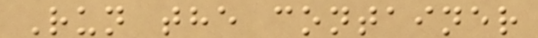Run the container
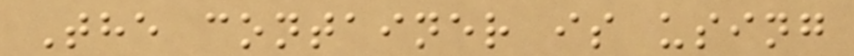The container is using
